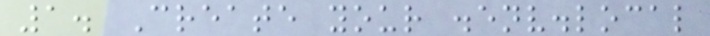1. Create your .env.local
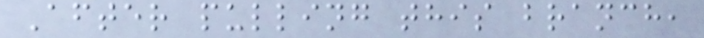After pulling this branch,
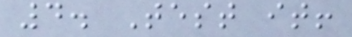4. Test it!
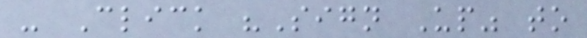- Click "Sign Up" to
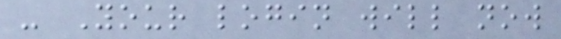- Your login will now
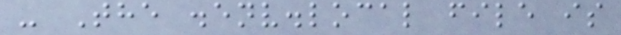- The .env.local file is
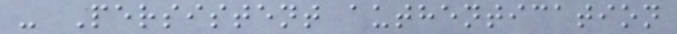- Persistent authentication
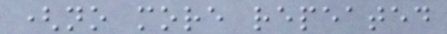(no more repeated
